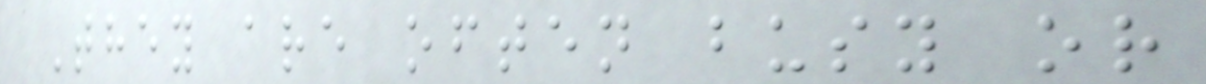They are often busy or
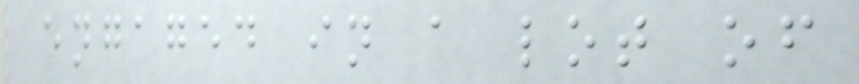engaged in a lot of
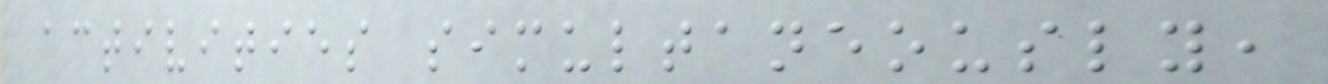activities simultaneously,
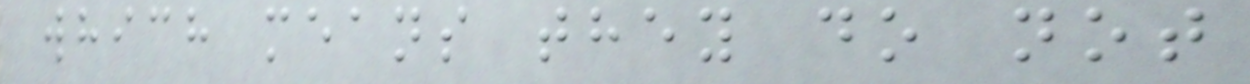which means they do not
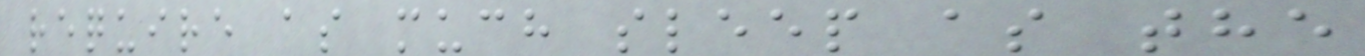require as much sleep as the
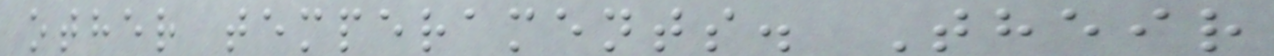other temperaments. Their
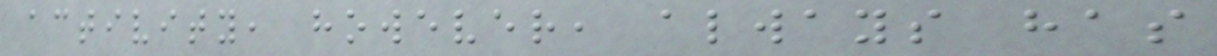activity, however, always has
